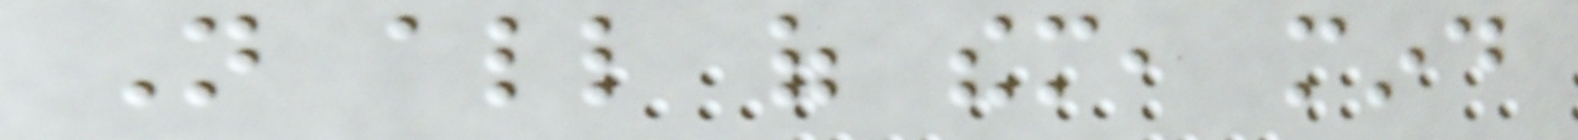Not all of them, mind
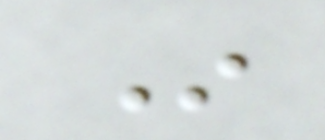In
